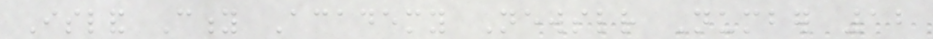Island City Academy Newsletter Number 12
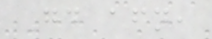Good afternoon,
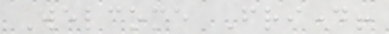Welcome Friday!
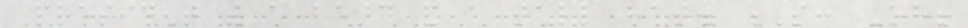President with a beard and a tall hat. S: Oh!
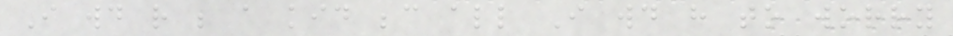I would rather be a kid because all I would have to worry
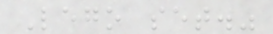Lego set."
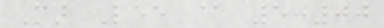Mar Lee @ 5:00
